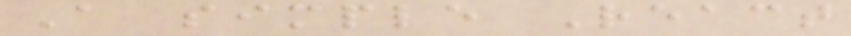A simple React
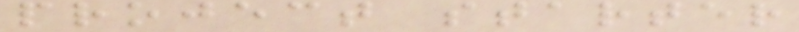project starter
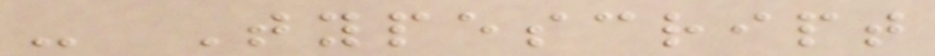- Typescript
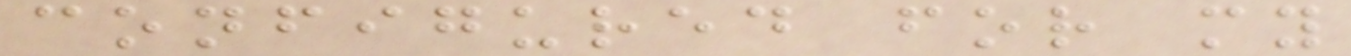configured for my
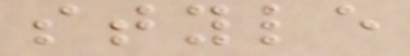style
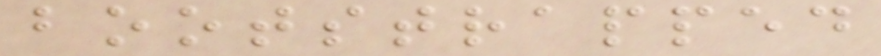bootstrapped
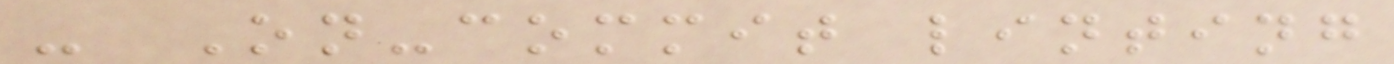- On-commit linting
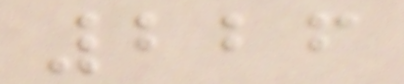226
